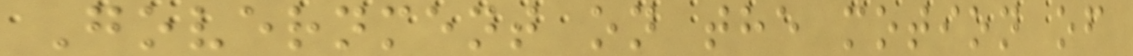Government on the motion of
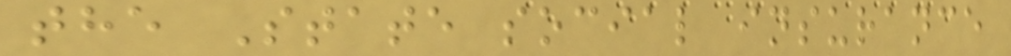the State social insurance
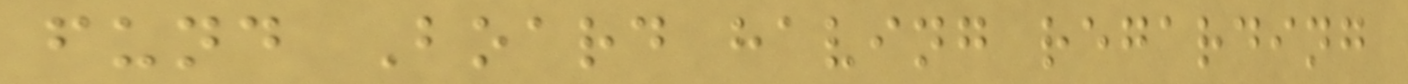fund Board having regarding
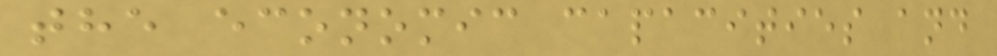the economic capacities and
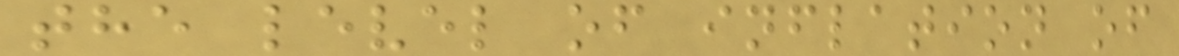the level of inflation of
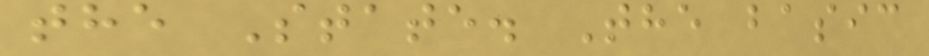the State. The basic
